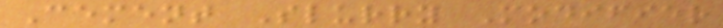Cement Slurry Modifier
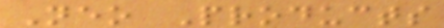Neo Products
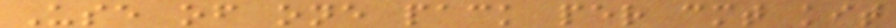Use of one pack per cmt kit
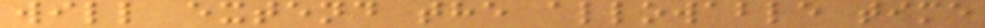will extend the allowable time
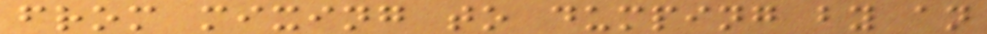from mixing to dumping by an
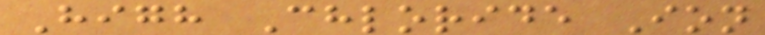High Chloride Ion
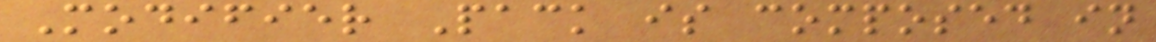Modifier Pack is composed in
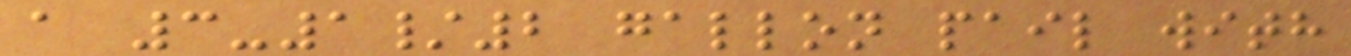a 3-1/2 gallon pail with
